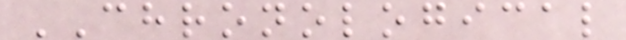CHRONOLOGICAL
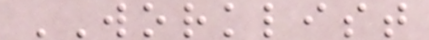WORKLIST
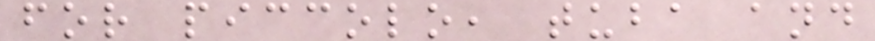for piccolo, tuba and
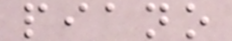piano
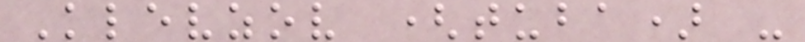Klevzov (tuba) -
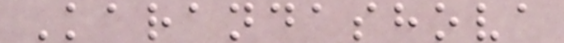Karandashova
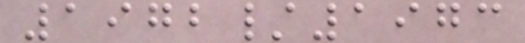1972/1973
